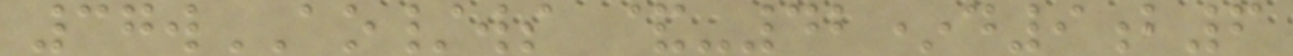37wAO/ws &-42*d9b6
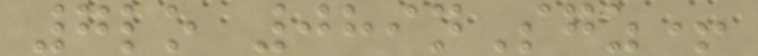7lo 089nSgz+
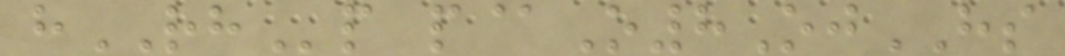hRHp p@O8OjHS
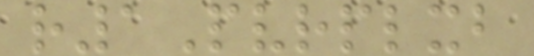r1Pvrplxb
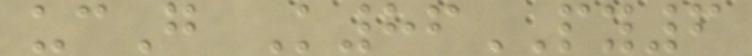ucG K86PY6
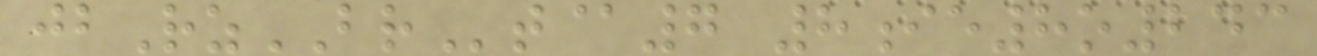jbRzBRt@7 8ie8o243
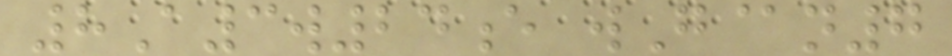8A3w24e wG@n7
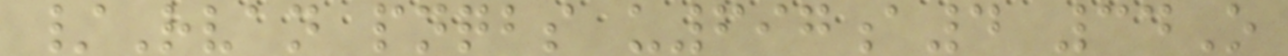/Rvan pnqbs u697a4 34O
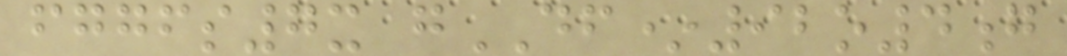fggfs7x gDF*92o4g
